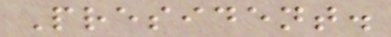President.
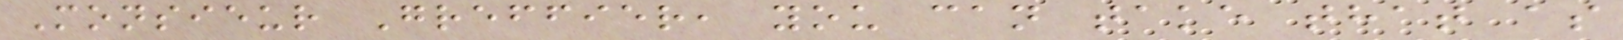Monsieur Greffier, you can take that as
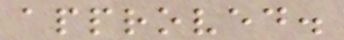approved.
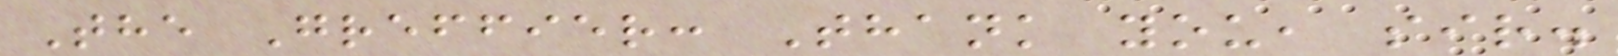The Greffier: Thank you, sir.
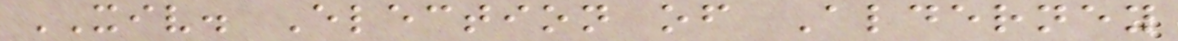XIV. Election of Alderney
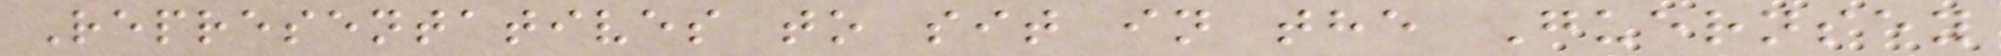Representatives to sit in the Guernsey
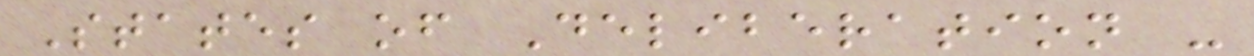States of Deliberation -
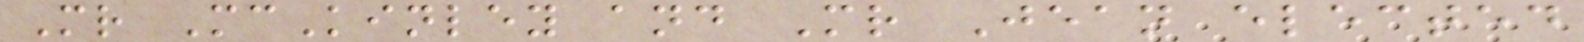Mr McKinley and Mr Jean elected
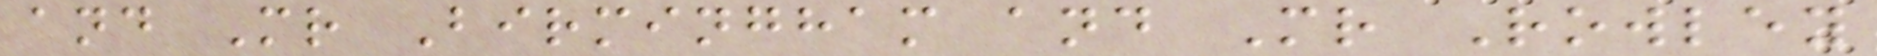and Mr Birmingham and Mr Rowley
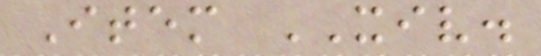Item XIV.
